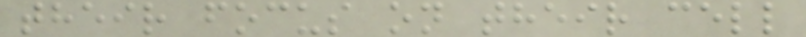their focus on their cell
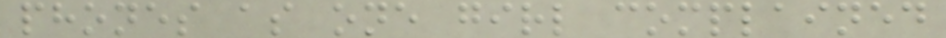phones as one girl complained
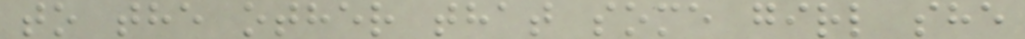to the other that some girl she
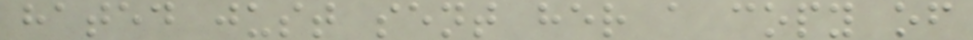hated just sent her a copy of
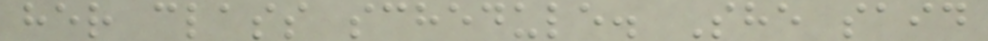her class schedule. She said
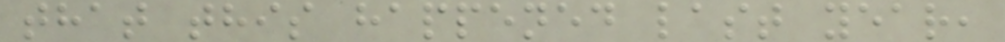that this happened last year,
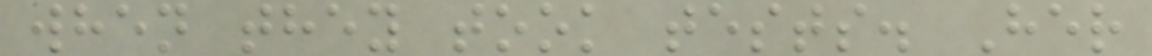when they took tests. Her
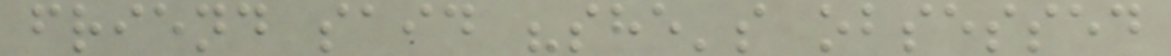friend said "she's obsessed
